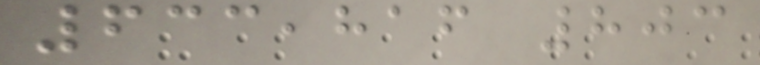633,816 803
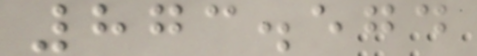873.574
